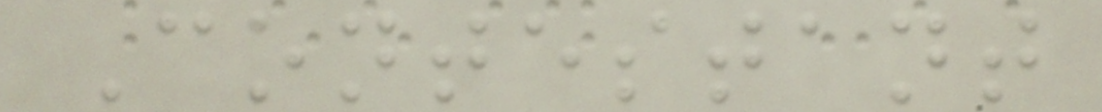Contestant
